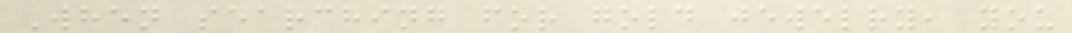When searching for gold jewelry, you
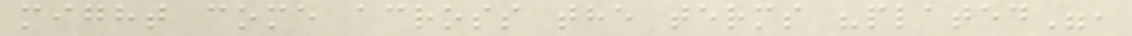might come across the terms "plated",
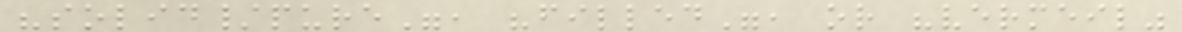"solid/pure", "filled", or "vermeil"
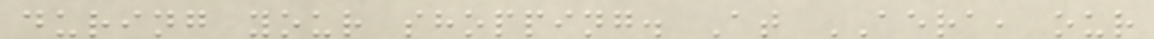during your shopping. At AERA, our
